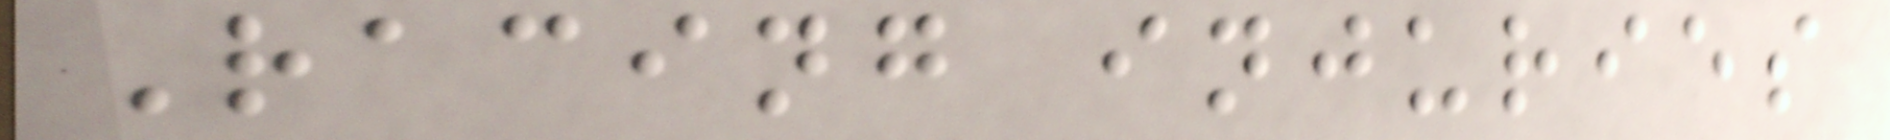Racing injuries
